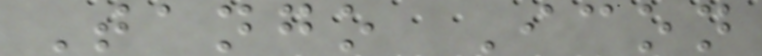Tango Icon
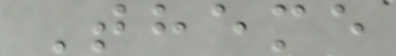Theme
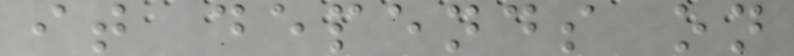it depends on
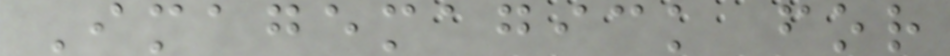Imagemagick for
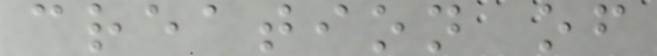creation of
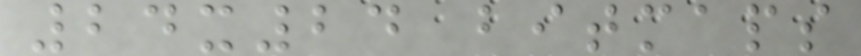24x24 bitmaps
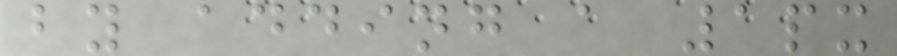by adding a 1px
